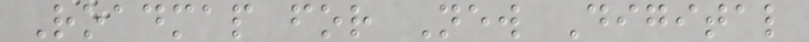Roadmap for New Digital
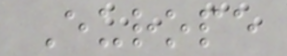Europe
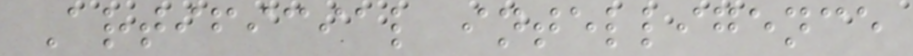Artificial intelligence
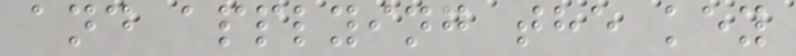and applying the key
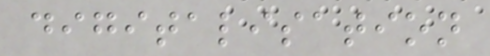digitalisation
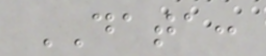DATA:
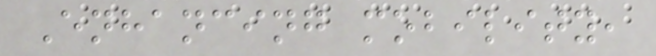Enhancing mobility,
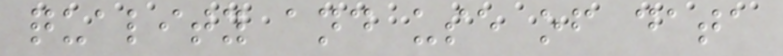quality and use of data
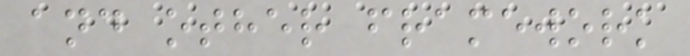and other framework
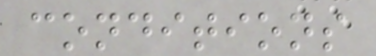conditions
